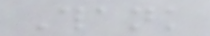Thank
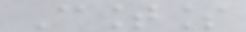Countless
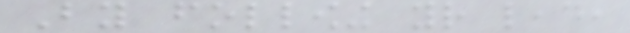By following your lead,
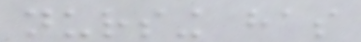nursing has
